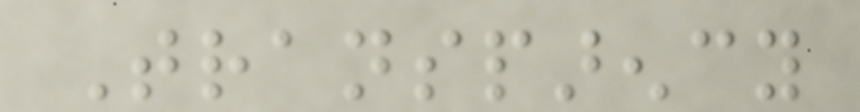Transparency
